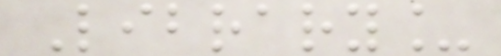Library_
